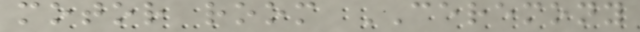motor room CEREMONY
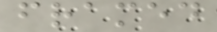framed
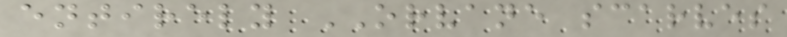entirely ORVANE scarves
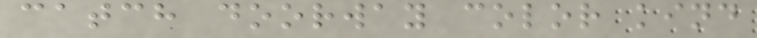catch doorway color kind
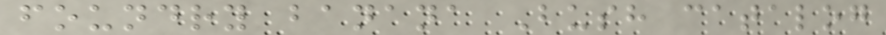foundry banana Bush catalog
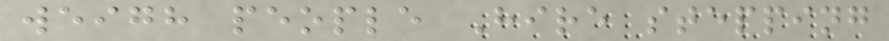weigh people Hire stepping
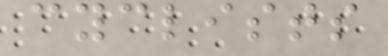cyclists
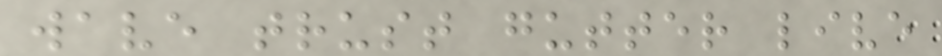wave trust gutter live
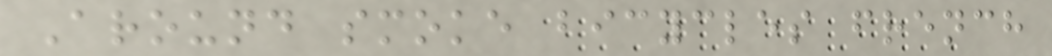Around smoke bicycles french
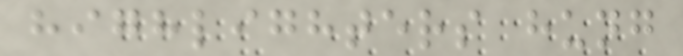highlighters hung
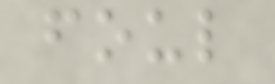foul
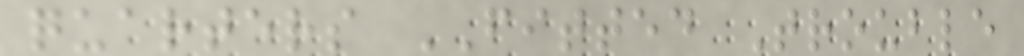quarters FITTED Trouble
